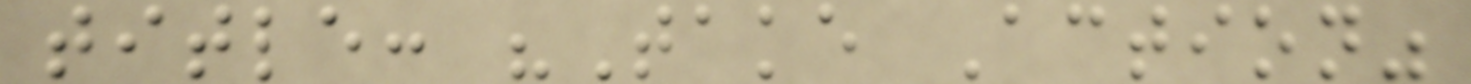title: "Take Action"
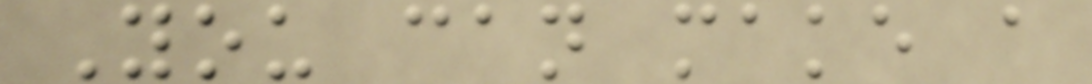You can make a
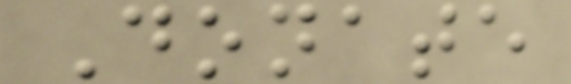Donate
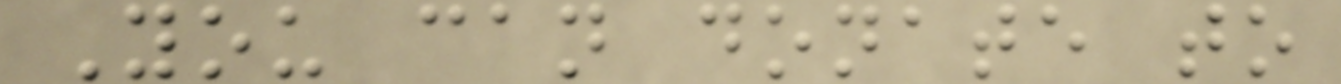You can donate to
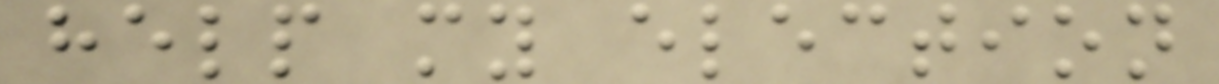help my election
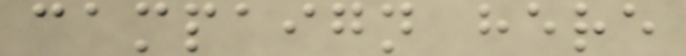campaign here
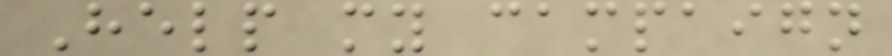Help my campaign
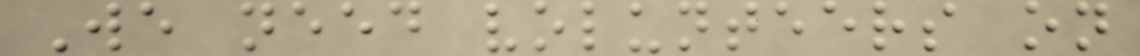We need volunteers on
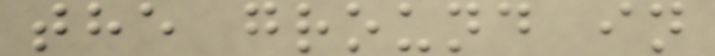the ground in
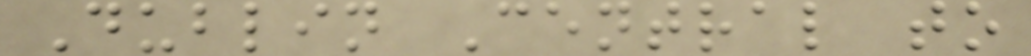Dublin Central to
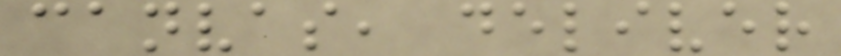canvas, deliver
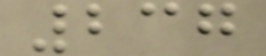237
